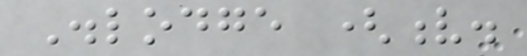Dislodge (v.
